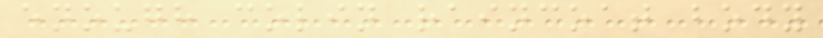enough colin raincoat body
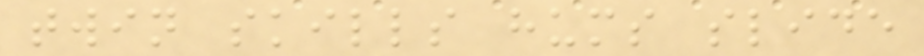twin skills hums slide
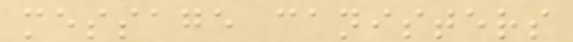message canisters
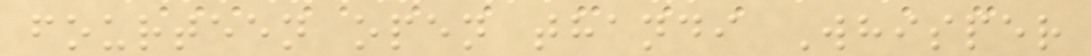fourteen open thandi Whisper
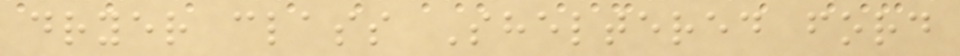dryer class Sheltered ford
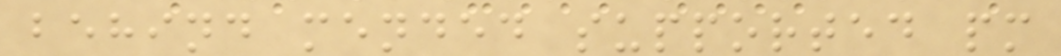behind mended supported pm
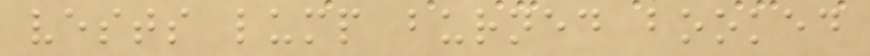vests lump burned booked
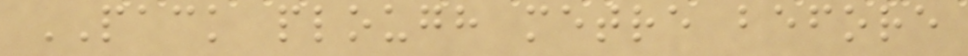PACK plough metre before
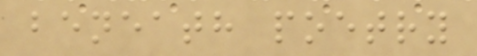beneath poetry
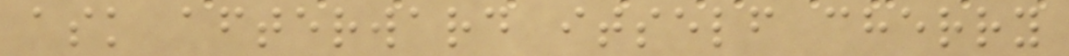ask afterward itself cherry
